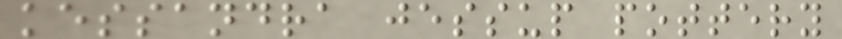kessandra jessup pottery
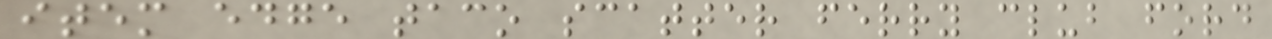item edge taco scatter ferry club ford
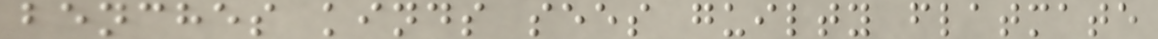benches kinds sees guilty flatmate
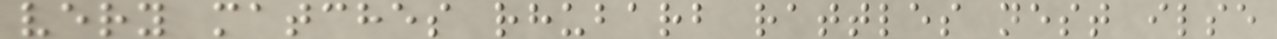very matches rhubarb rattles nest ilse
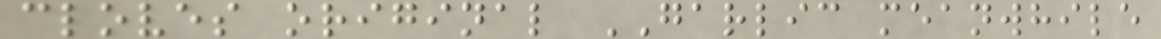cloves original GARLIC meanwhile
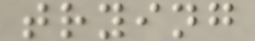trying
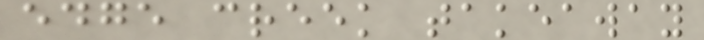edge creek takeaway
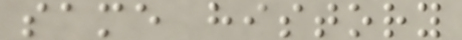same history
